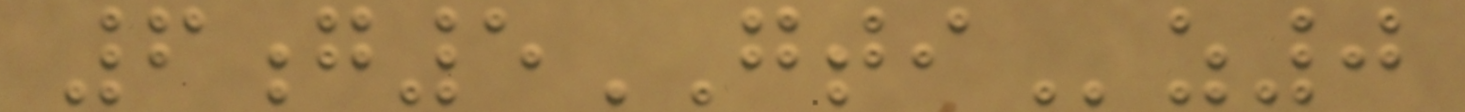6g5GTIz0
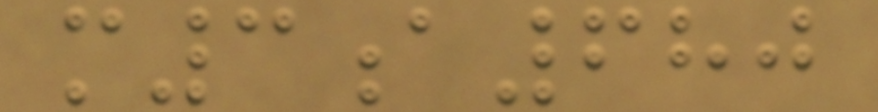m3a680
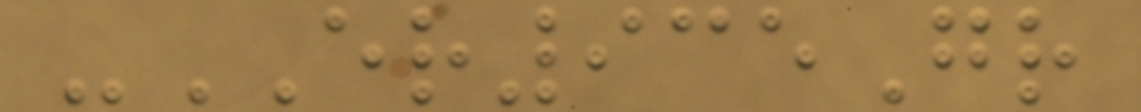-ER935Gr
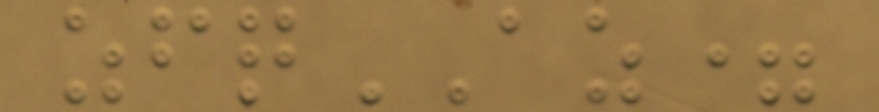zfqAZ=
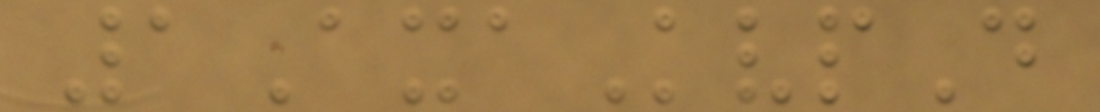1AxaKvpD
